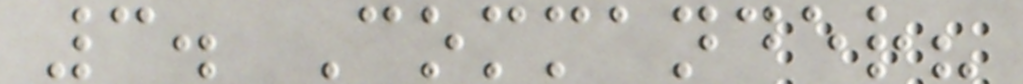3. Commander?
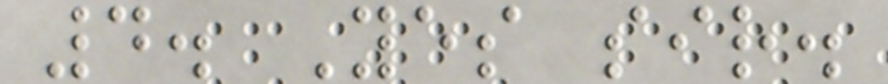4. Yes sir.
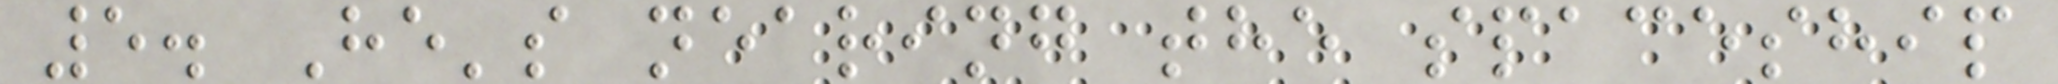5. He's nearing the spaceship
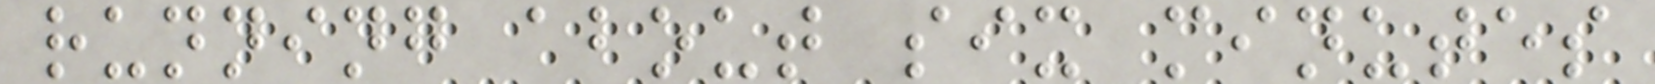running about six minutes
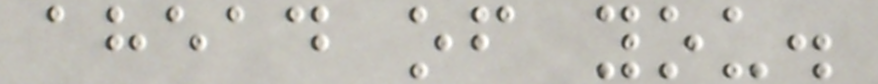ahead of you.
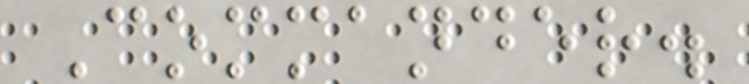Commander.
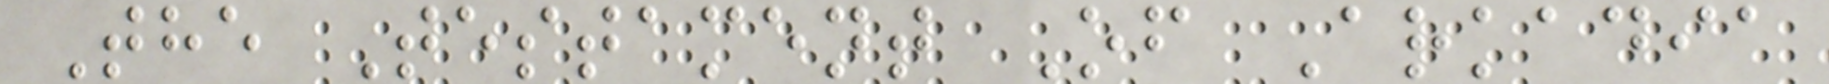The Testament Of Arkadia
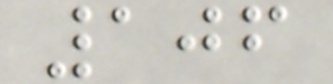106
